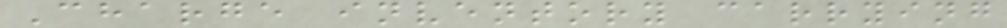Charge inventory carrying
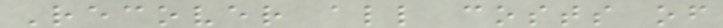Recover all costs of
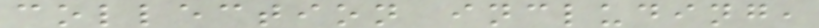collection including,
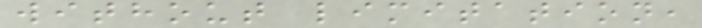without limitation,
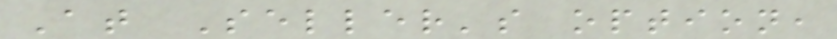At Seller's option,
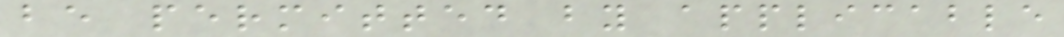be permitted by applicable
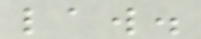law.
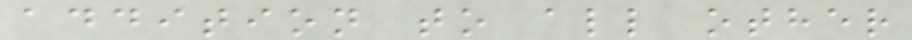addition to all other
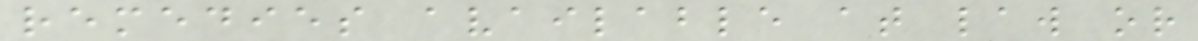remedies available at law or
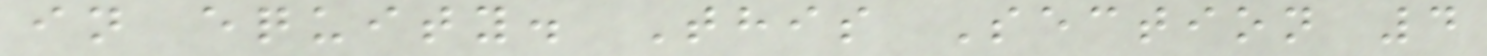in equity. This Section 4
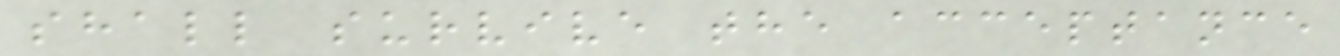shall survive the acceptance
